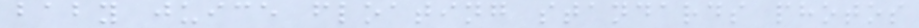baby juice floating standards photos
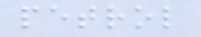petrol
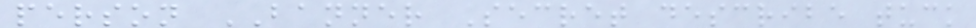person BANNER Secret describe tuck
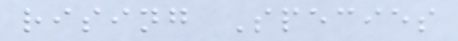rising Species
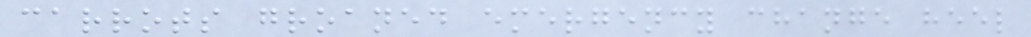carrots groaned emergency change heel
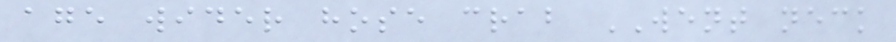age wider hose crab WENT neck
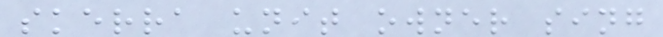skerra unit owner sing
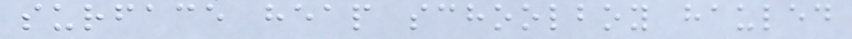surface heap schoolboy hauled
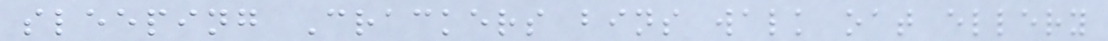sleeping Crackers bins walk oat ellery
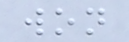won
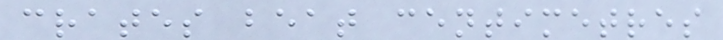crates beat centimetres
